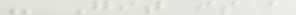- Git is a
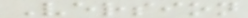Version
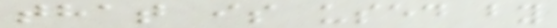that is used by
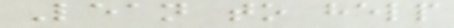Lean to help
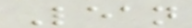Lean
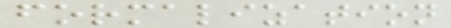formalization
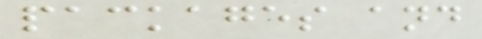packages and
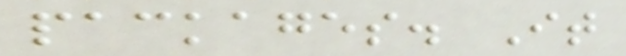packages. It
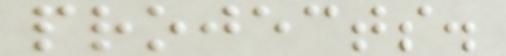projects.
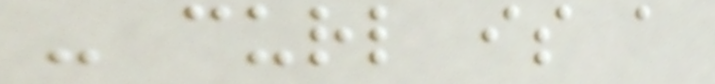- curl is a
